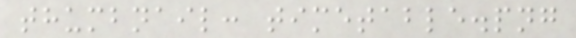thumbnail: timetable.png
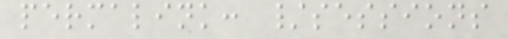permalink: /sessions
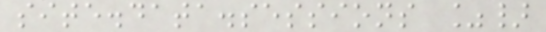site.data.sessions %}
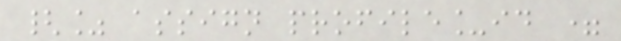{% assign profile_id =
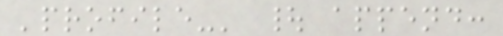'profile-' | append:
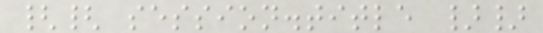{{ session.title }}
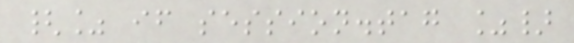{% if session.tag %}
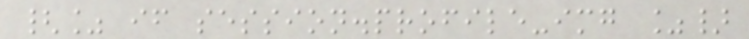{% if session.profile-img %}
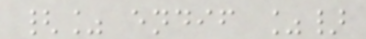{% endif %}
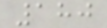180
